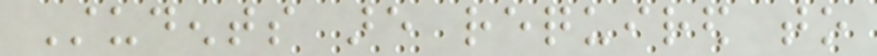Students are required to
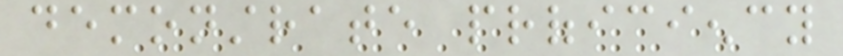demonstrate proficiency
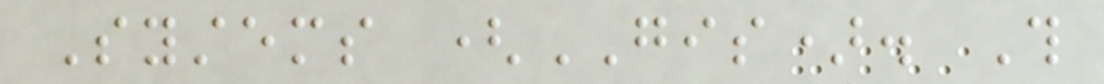Systems (GIS). This
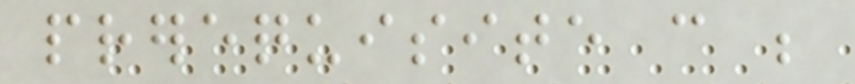prerequisite can be
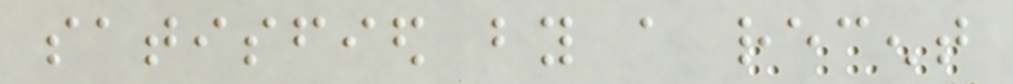satisfied by a recent
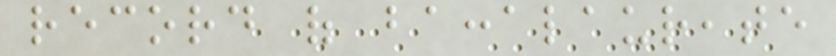record of baccalaureate
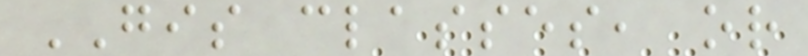GIS classes, or
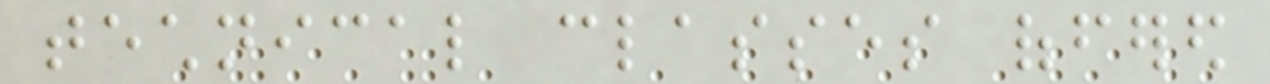technical classes offered
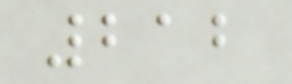212
